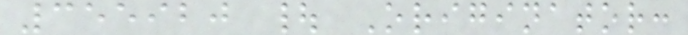355920 | Originator:
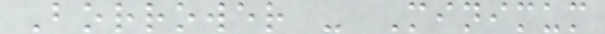Borrower - Minimum
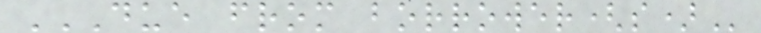DUE FROM BORROWER(S)
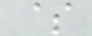$
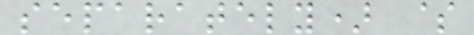separately) $
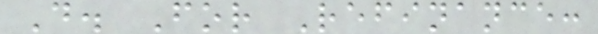D. For Refinance:
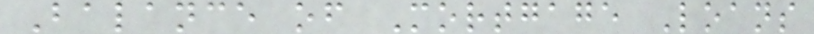Balance of Mortgage Loans
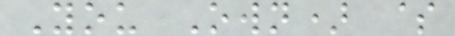You Own) $
